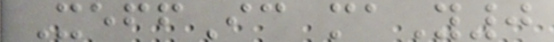XeffIc maY0
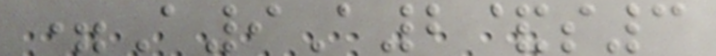=A9A2&s3
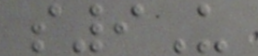s9U
